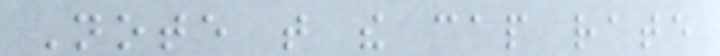Note that the cap rate
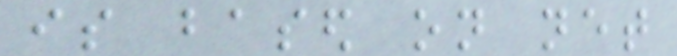is based on net
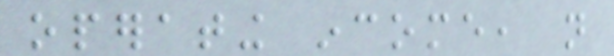operating income, not
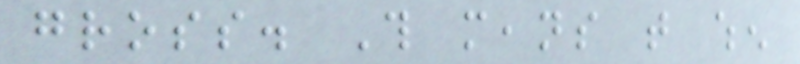gross. This means that when
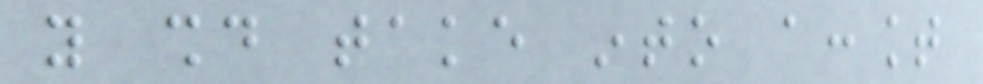you should take into account
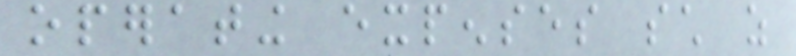operating expenses such as
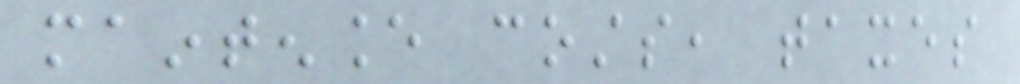maintenance costs, taxes
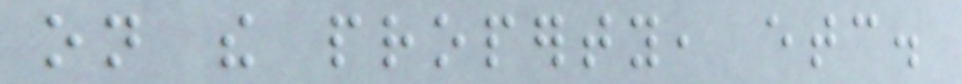on the property, etc.
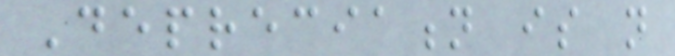Depreciation is not
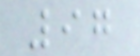97
